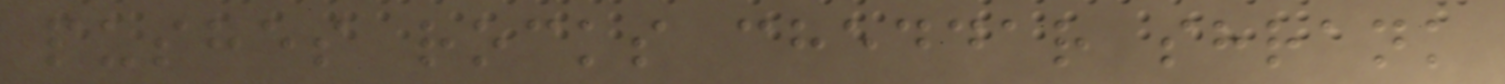pushes rocks cheddar shrank
